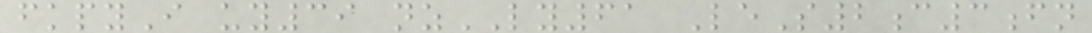fkpyI uy39 nzLY61 LeS2c3fn
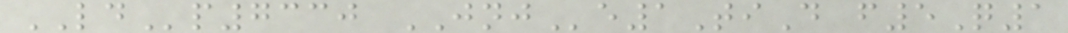LDp7330 JNJe1TiD f5Q1
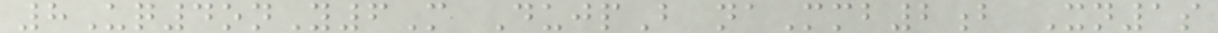8Uq4onY6M DujpB naMmb2b Xn1s
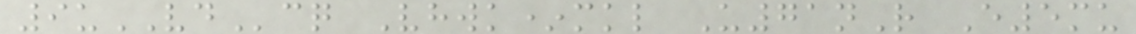9uVDcq Vhwk*mkl U71nR E5mu
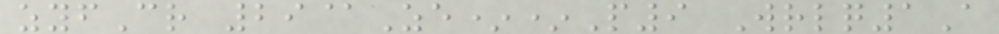zyfCr 29@Ze**P9 Wrlq1A
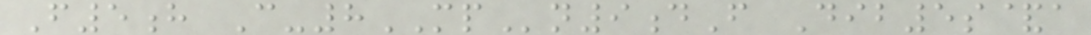F5h C-8MPn9dF Dib5s&a
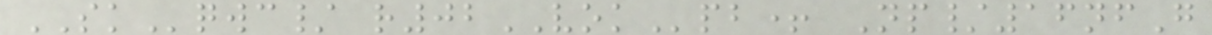SKqwc/ r02VOKpb+ Np/16nfG
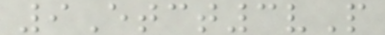9Etct3vP
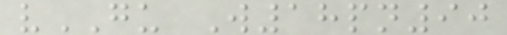vGU W18pn90
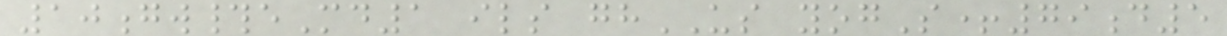10gw#eMd1 ils ghUS yogS+79d5
